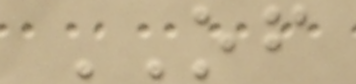OF
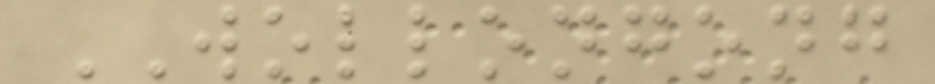WOLLONGONG
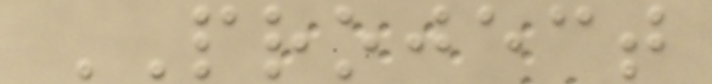PROJECT
